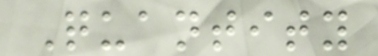Quantity
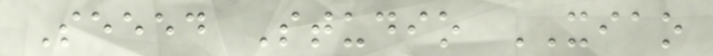Seeed Studio XIAO
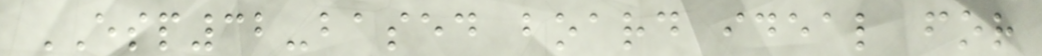ESP32-based board ideal for
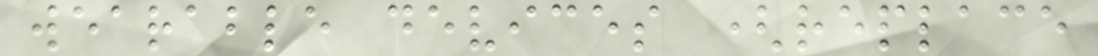wearable devices (replace
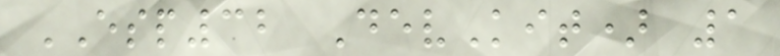ESP32 DevKit) 1
